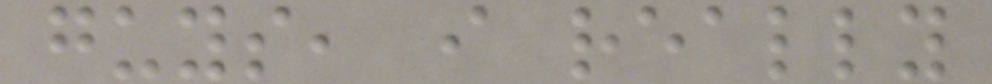guys, i really
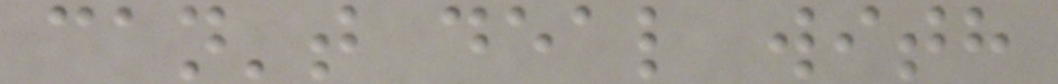can't deal with
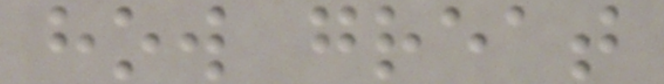how great
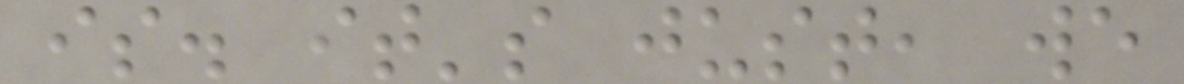is. it's just, we
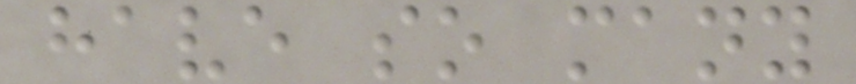have so many
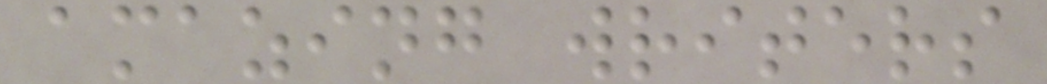amazing writers
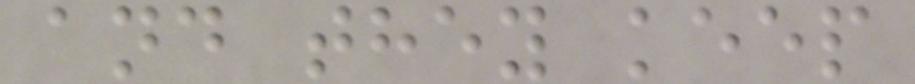and they keep
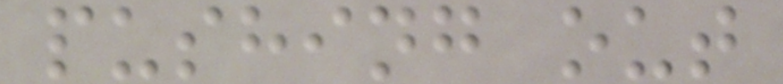pushing out
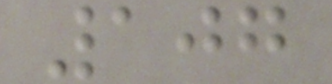107
